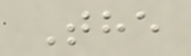The
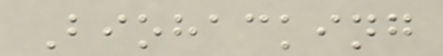Biohacking
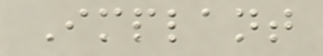Implant
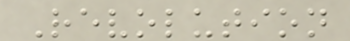Revolution
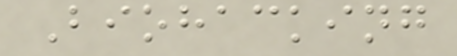Biohacking
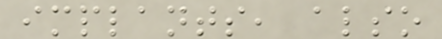implants, also
